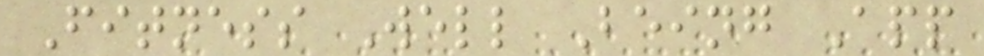Fitness Well Being App
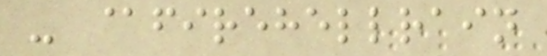- @firehellrain
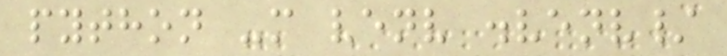python -m venv .venv/
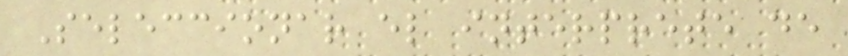Seleccionar el interprete de
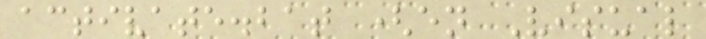activate.bat (en Visual
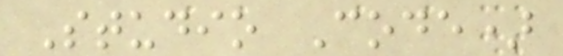Studio Code)
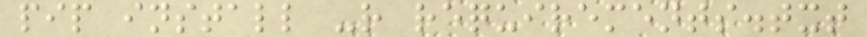pip install -r requirements.txt
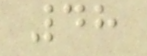48
